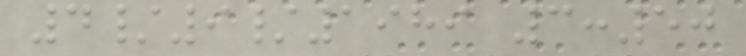4/9/1989 3:50
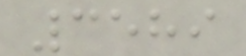3589
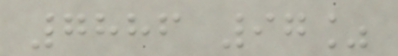7886 97%
